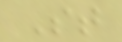St
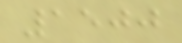1500
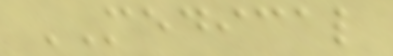MEDICAL
